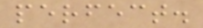perfect.
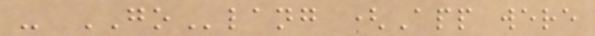- GOlang (App were
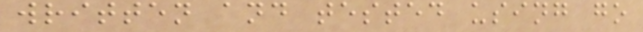written and tested using go
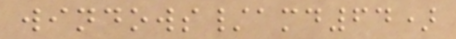windows/amd64)
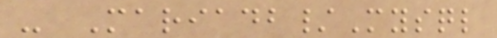- Mariadb/Mysql
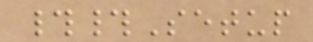##Setup
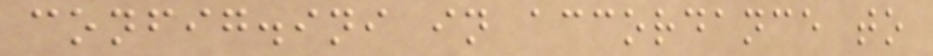config.ini in accordance to
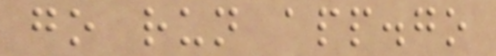go run app.go
